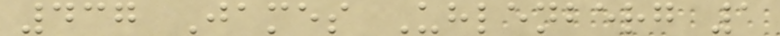437 James Uhlenberg 1
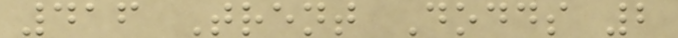416 Trent Dodds 2
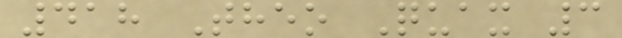418 Theo Quax 3
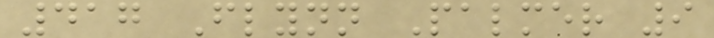417 Flynn Palmer 9
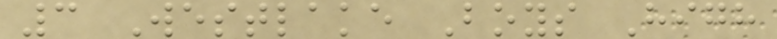3 Westlake Boys High
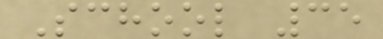School 35
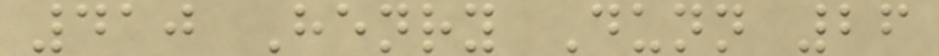410 Henry Dunn 26
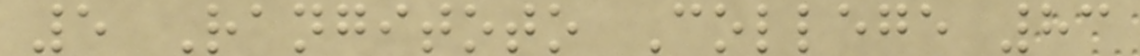5 Rangitoto College 83
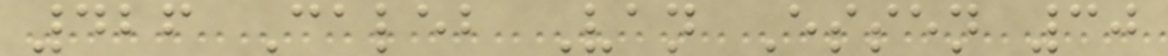426 Caleb Van Essen 30
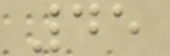45
